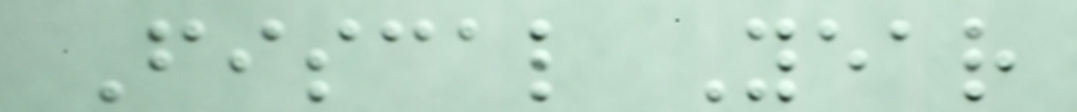Fiscal Year
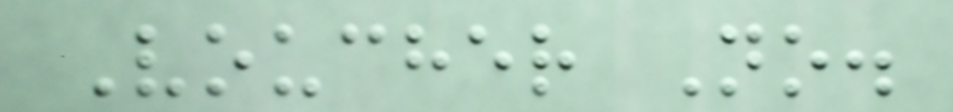Voucher No.
